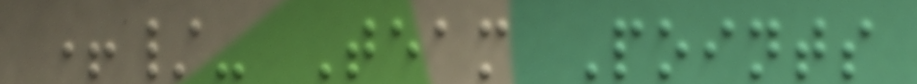+/- Team Points
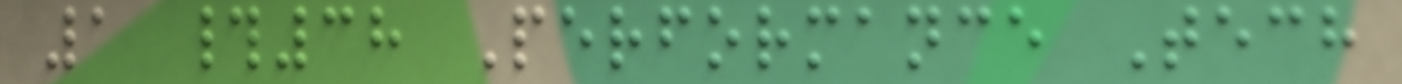1 #38 Performance Tech
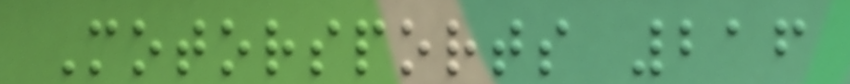Motorsports 216
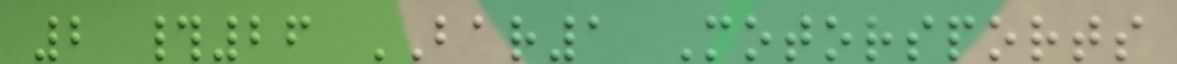2 #26 BAR1 Motorsports
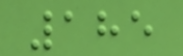185
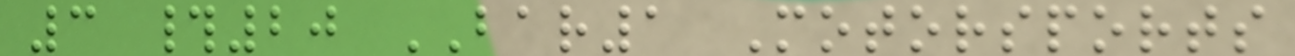3 #20 BAR1 Motorsports
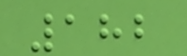182
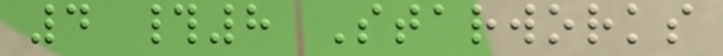4 #8 Starworks
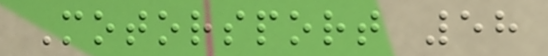Motorsport 58
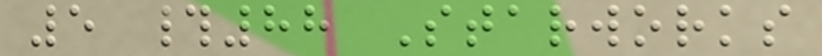5 #88 Starworks
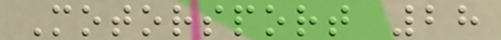Motorsport 28
